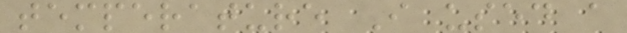temperature I used a
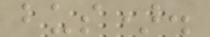bus).
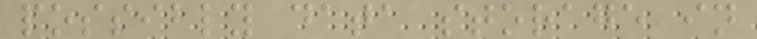possibly data storage in
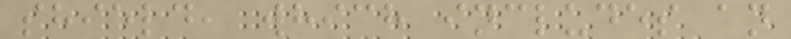shield, which includes an
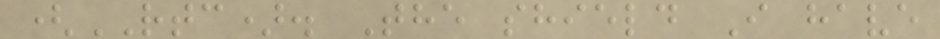(RTC). The shield I have
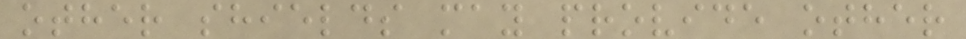other shields may provide other
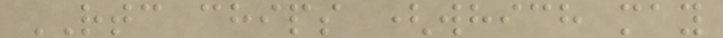RTC chips (which may
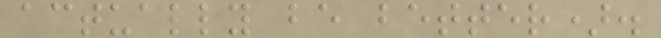actually be better).
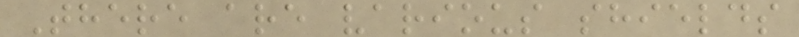There are various shields
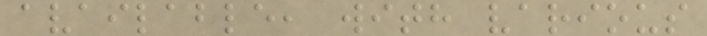available, with various
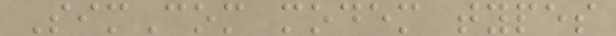SimCom modem types
